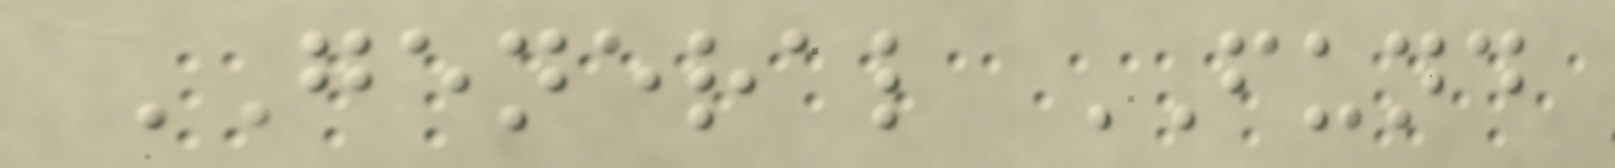GENERAL FUND
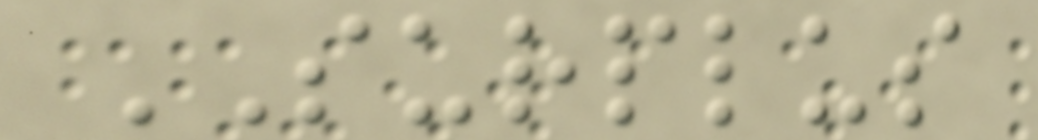SURPLUS
